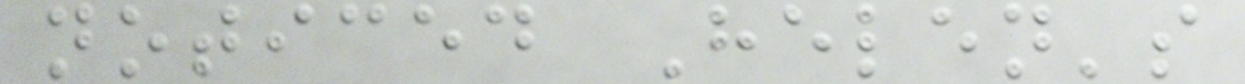noticed Helen's
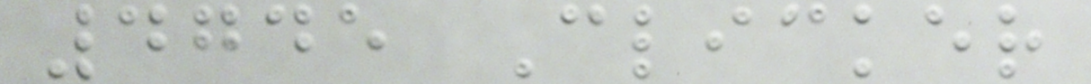4745 Clicker
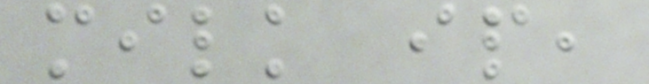milk ip,
